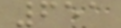651
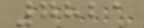7821
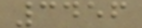3456
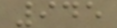945
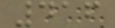416
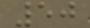50
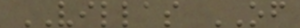VILLAS OF
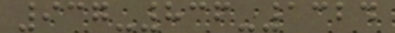937-836-1324
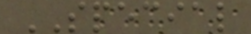SPECIAL
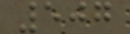507
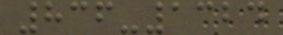836-1324
